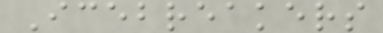Icebreakers
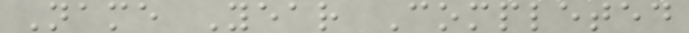Name Year Completed
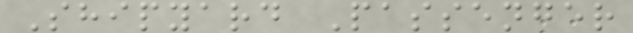Shipyard Passenger
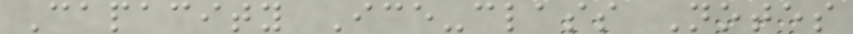Capacity Ice-class Notes
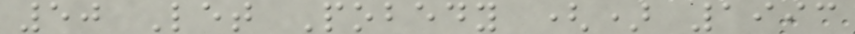50 Let Pobedy () 1993
